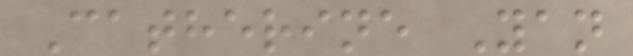Catherine Yan
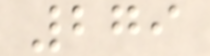279
